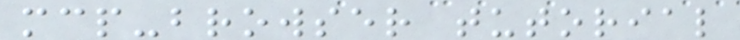mcp-browser tutorial
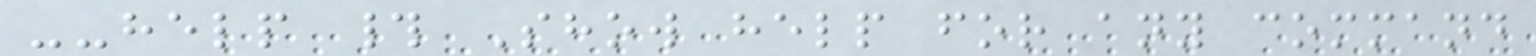--help # Show help for any command
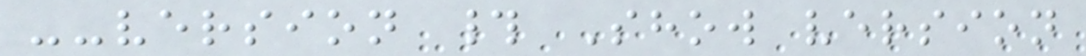--version # Show version
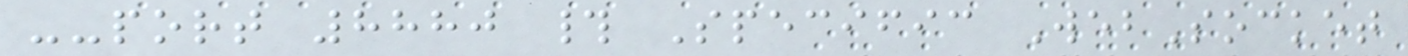--port 8880 # Specific WebSocket
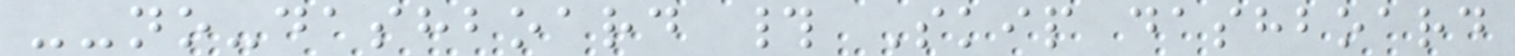--no-dashboard # Skip dashboard
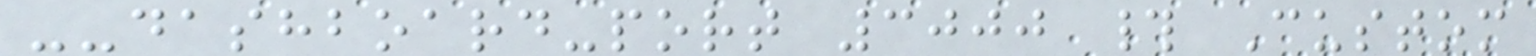--dashboard-port 3000 # Custom
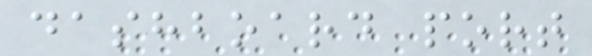dashboard port
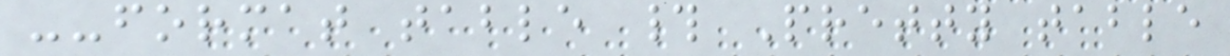--format table # Pretty table
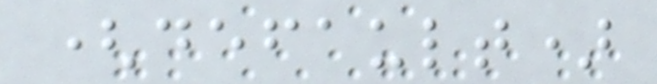(default)
